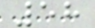58
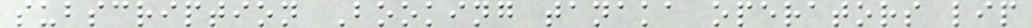subscription Booking tanaka operators lip
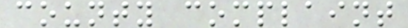county complaint
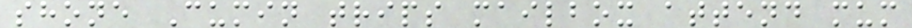shone Cumin trips mailbox attend mum
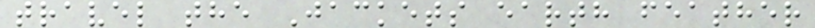travel the Jackets earth feather
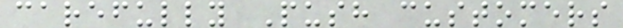carefully Push customers
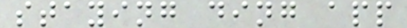staying ding app
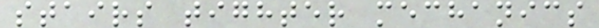stairs tighter mechanics
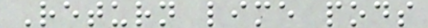Return lime pods
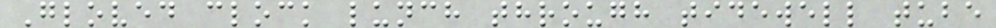Gloved clock lunch through tidewell tube
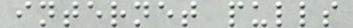internet pulls
